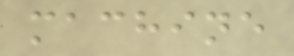machine
